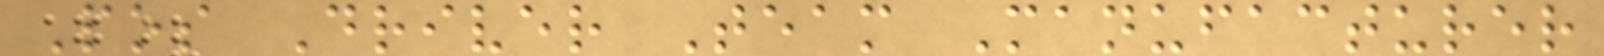Pos Driver Team Manufacturer
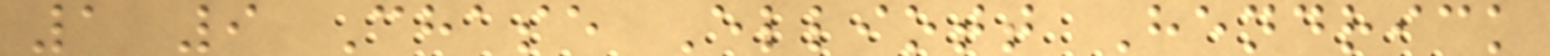1 9 Chase Elliott Hendrick
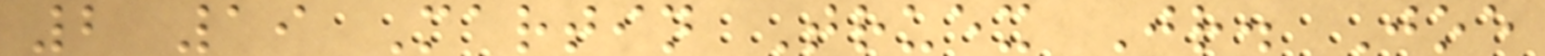2 19 Martin Truex Jr. Joe
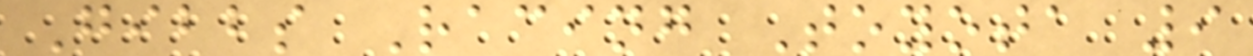Gibbs Racing Toyota 9
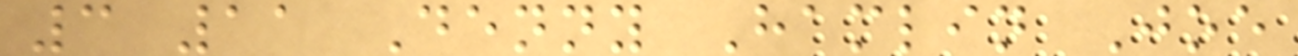3 11 Denny Hamlin Joe
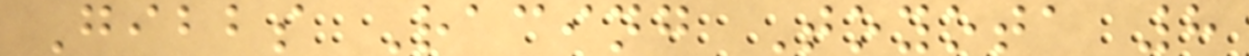Gibbs Racing Toyota 8
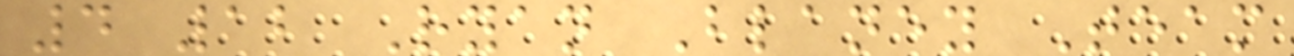4 12 Ryan Blaney Team
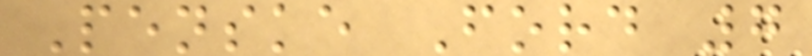Penske Ford 7
